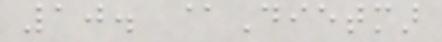10. @Dietmar
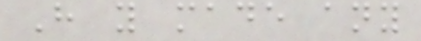Have you made any
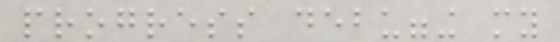progress debugging my
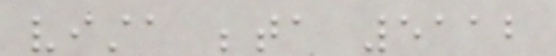vista beta 5112
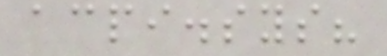acpi.sys?
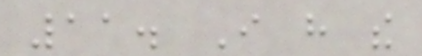11. I have the
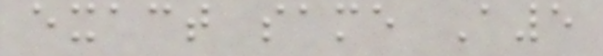exact same A5
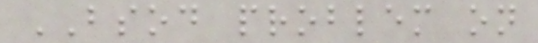BSOD problem on
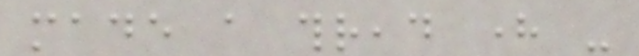made a thread here -
